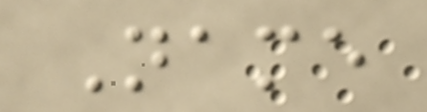Name
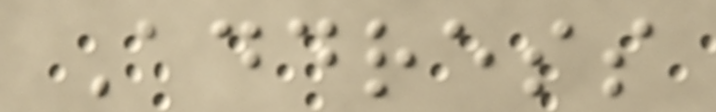Address
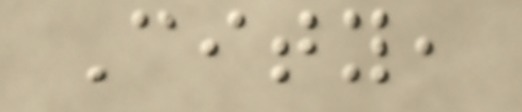City,
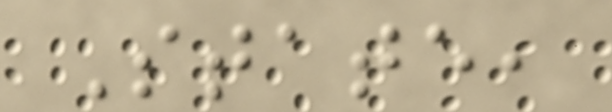State,
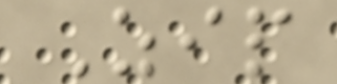Zip
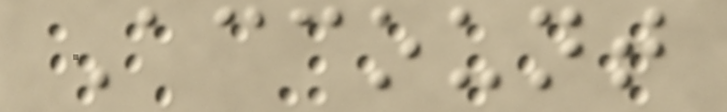Account
